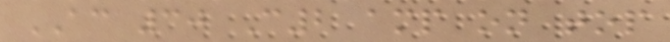AC 30 C2 amp on top
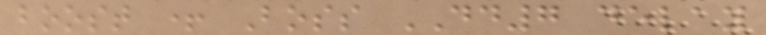boost + Boss DD7 delay
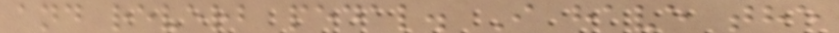and reverb pedal. I have the
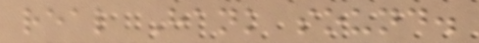real Hank sound.
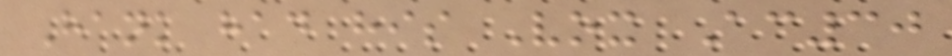Hank had his Vox Ac30
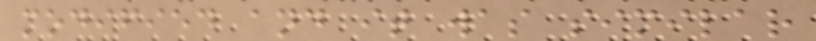modified and it was similar
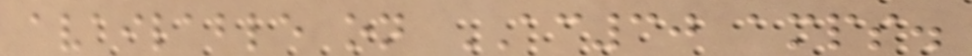available on AC30 amps.
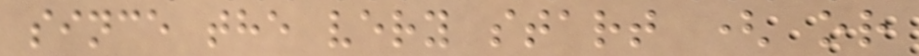since the very start ( or
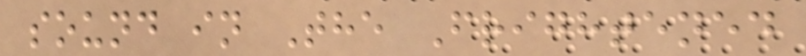sound in The Frightened
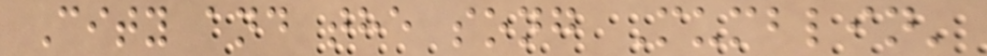City and the song Mumblin'
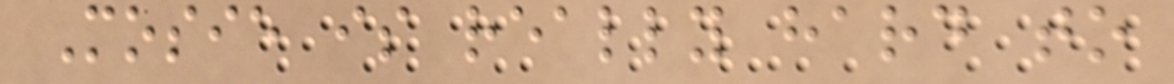Mosie is really hard to
